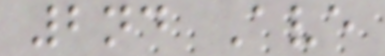2nd Ave
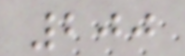200
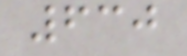630
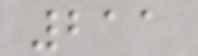211
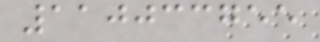110033755
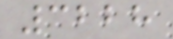3228
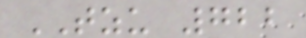TZU 722
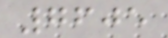7605
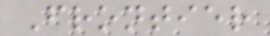Frontier
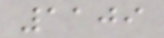1109
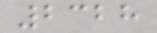2328
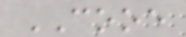COOE
